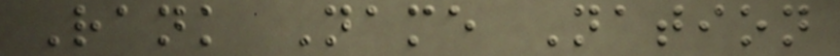Rank Name Nation
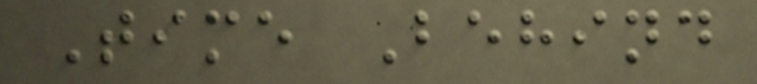Time Behind
